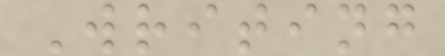Writing
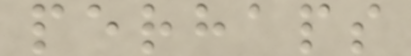perhaps
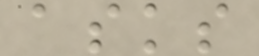asks
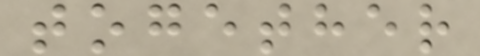together
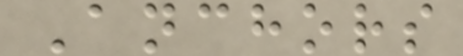Anchors
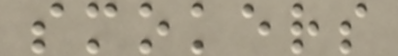smokers
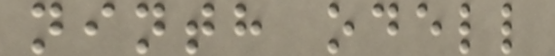ninth odell
